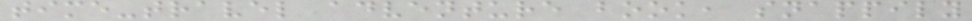time-travel adventure book, snappily
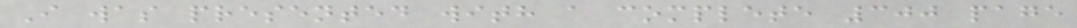I was presented with a complete 300 page
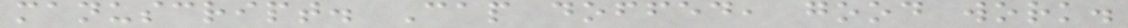manuscript. Cap doffed, good work.
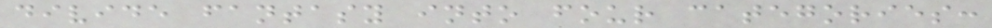divide fantasy into four categories:
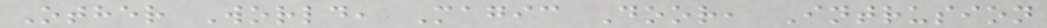Other World, Magic Door, Intrusion
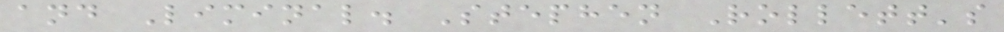and Liminal. Stephen Rollett's
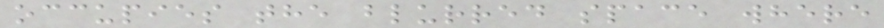occupies the blurred space where
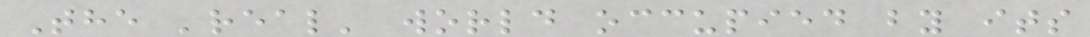The 'real' world occupied by its
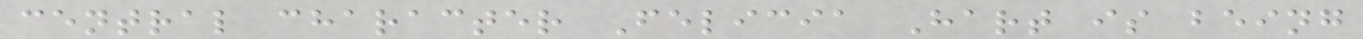central character Felicia Hart is being
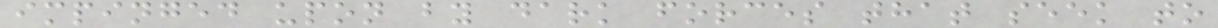impinged upon by dark forces that seek to
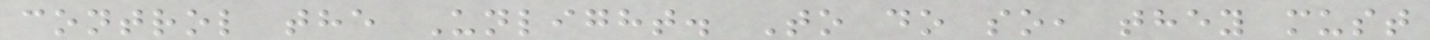control the Unlight. To do so, they must
